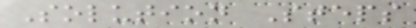Solution Steps
